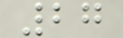27
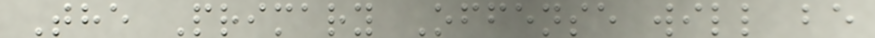The Primary Offense will be
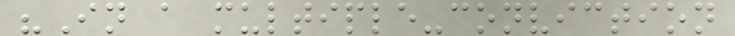"In a multiple-conviction
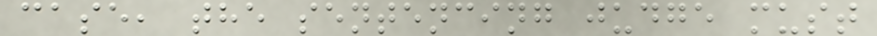case, the sentencing judge must
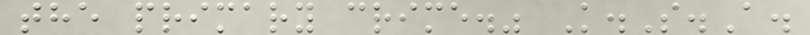the primary crime." K.S.A.
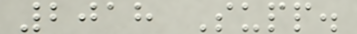2018 Supp.
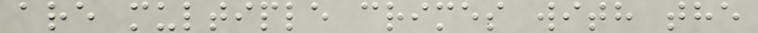are multiple crimes with the
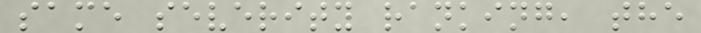same severity ranking, the
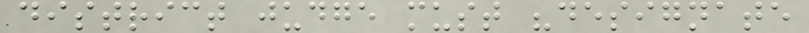district judge must "designate
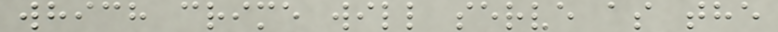which crime will serve as the
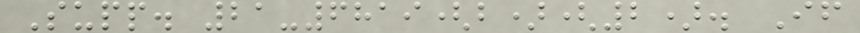Supp. 21-6819(b)(2). If
